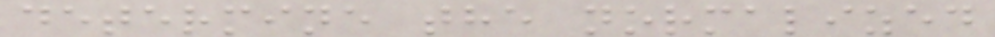determine the normalized
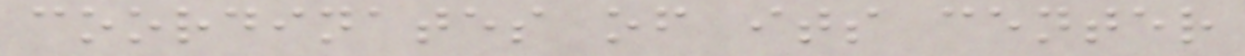coordinates of its center
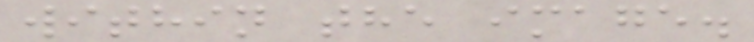within the image.
